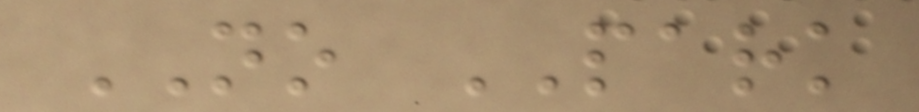NO PARK
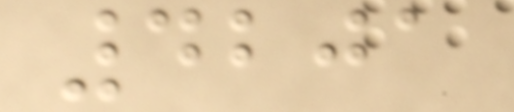4201
